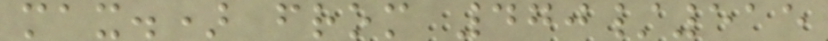max.) from 470/515
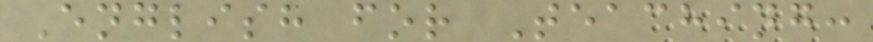English for Teaching:
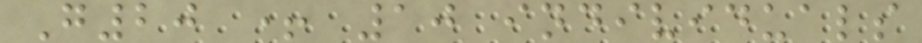G20 + 10 individuals
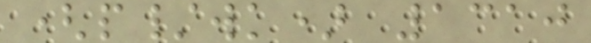(p/wk) 1310
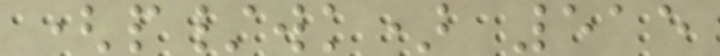(p/wk) 515
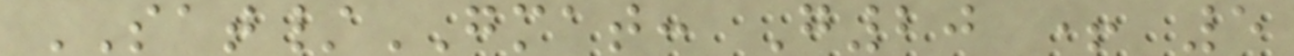SAT/GMAT: G20 + 5
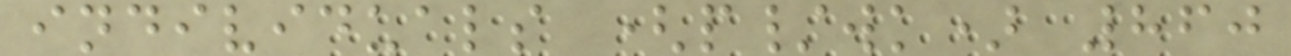individuals (p/wk) 860
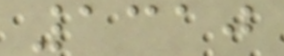1310
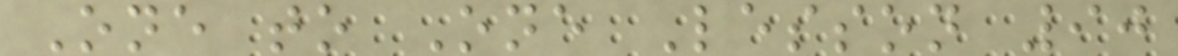One to One Lesson 90
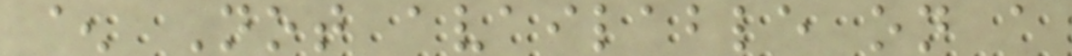^ Not available on a
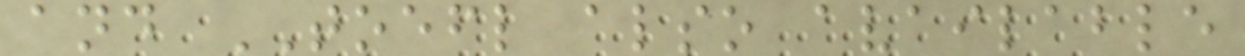and TOEFL also available
